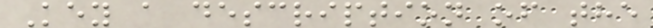Key a description of the
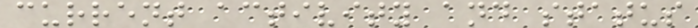current activity and status
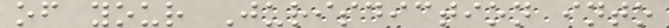of your Jurisdiction into
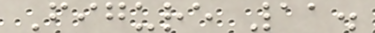Figure 11.
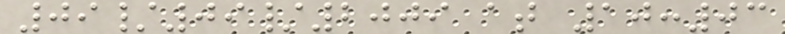09/09/2009 at 10:03
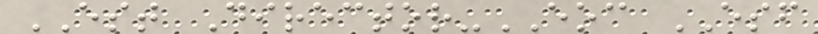EST Director-EOC ESF
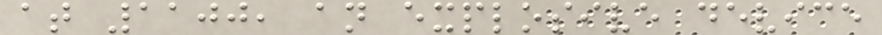at 1100, an explosive device
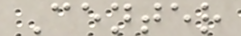Center
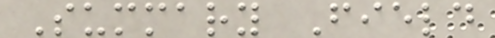Summary Field
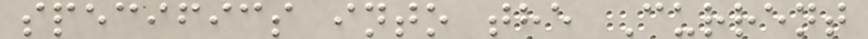specifics into the Current
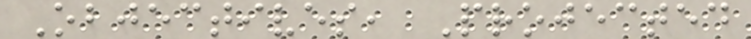Objectives, Projected
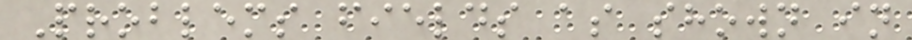Problems fields as shown in
